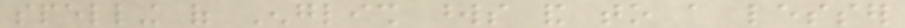spelling of English words and to a lesser
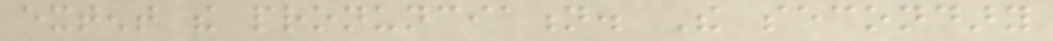extent the pronunciation. The secondary
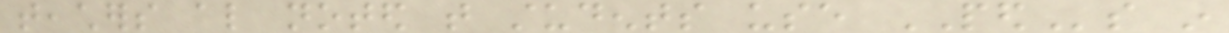teachers also noted that students use PEDs in
